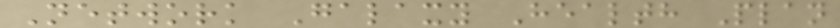Network Galaxy Health Plan
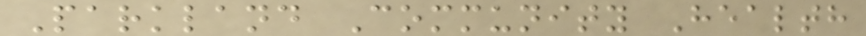Parkland Community Health
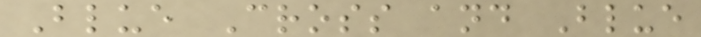Blue Cross and Blue
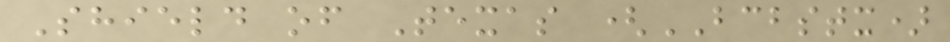Shield of Texas (BCBSTX)
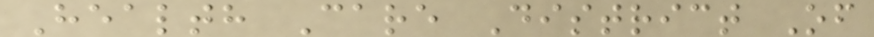Health Care District Of
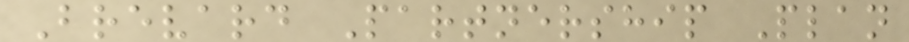Brevard Partnership Plan
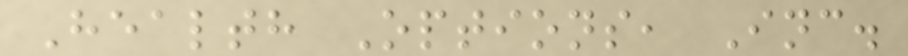Health Options, Inc.
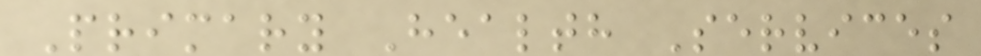Primary Health Services
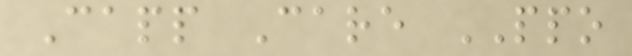Capp Care PPO
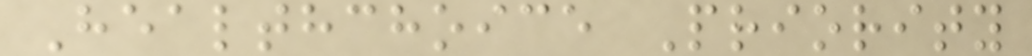Healthchoice Priority
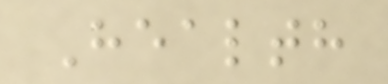Health
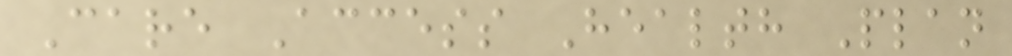Care Access Health Plan
